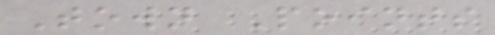Town Points
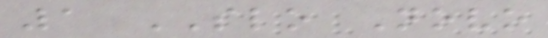1 SLO Novo
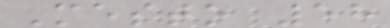Mesto 58
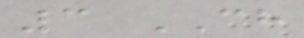3 CH
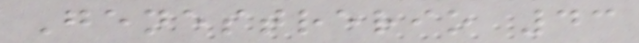Genestrerio 43
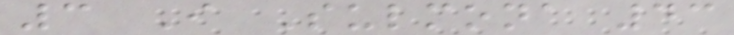3 I Sulmona 43
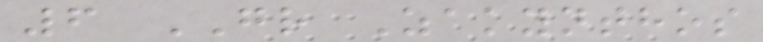6 GR Zakynthos
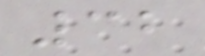32
